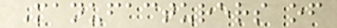Manufacturers of
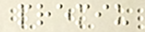premiu
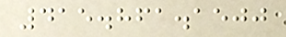415.861.1500
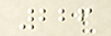226
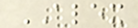ALEX
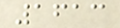1613
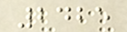2425
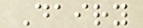Dairy
